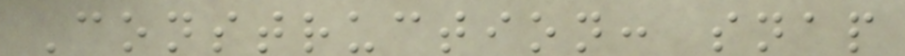Construction: snap
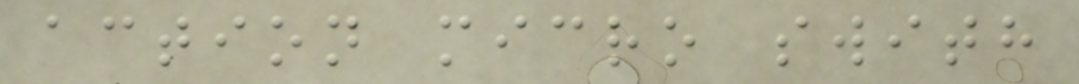action micro swith
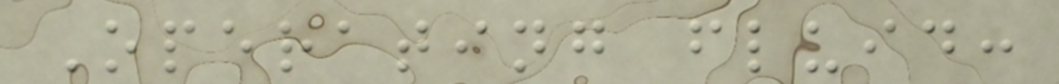Operating fluid:
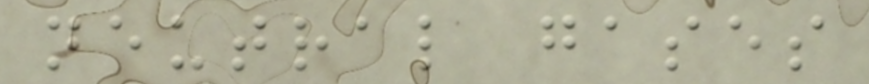neutral gases
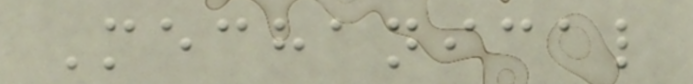Mechanical
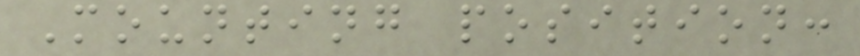Mounting position:
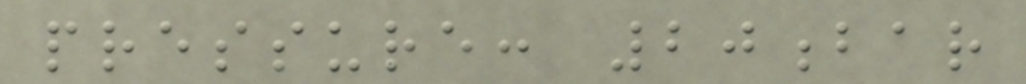pressure: 20bar
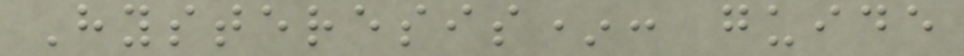Hysteresis*: guide
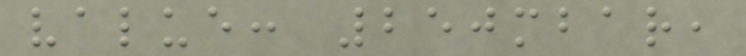value: 250mbar,
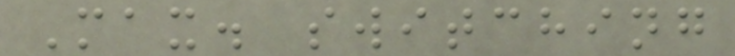Max. switching
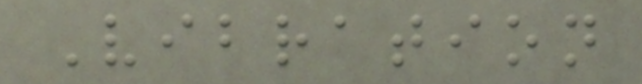Vibration
